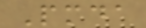Pmda
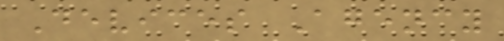Devices Agency
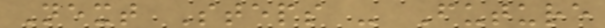Next Steps - Future
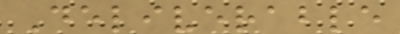Deliverable
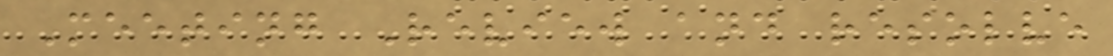Meeting Review and resolve
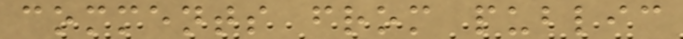comments from public
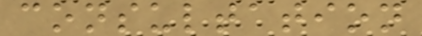consultation
